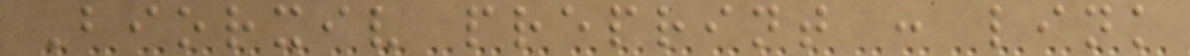Biorxiv preprint : link
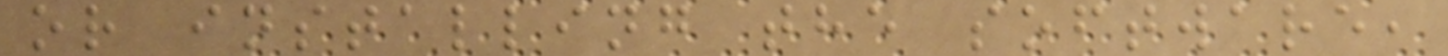or installing the software,
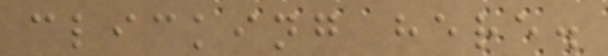clicking here.
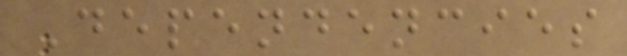Dependencies
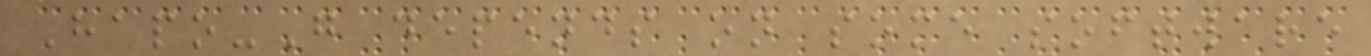Hapo-G depends on some software
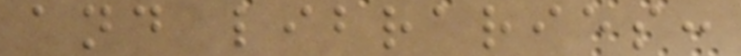and libraries:
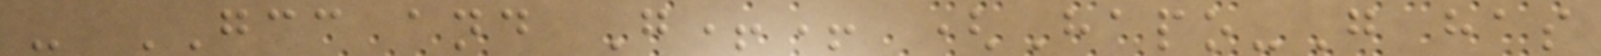- GCC and G++ (Hapo-G has
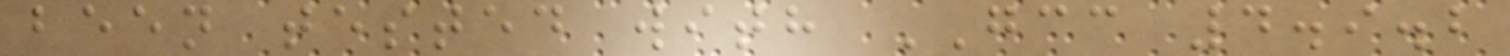been tested with GCC 4.9.2
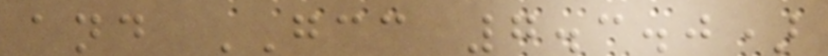and GCC 7.3.0)
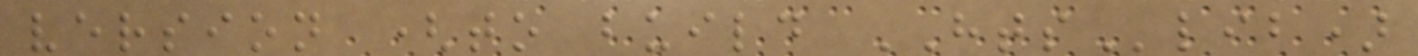version (to build HTSlib)
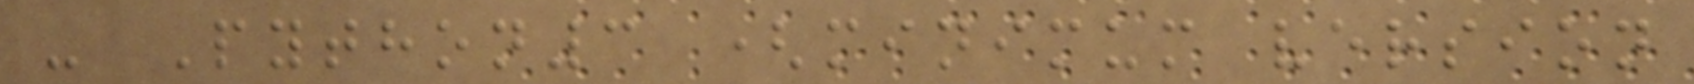- Python3 (minimum version
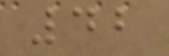42
